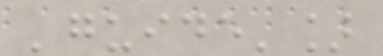'guide']
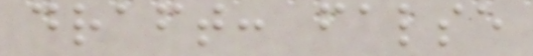draft: false
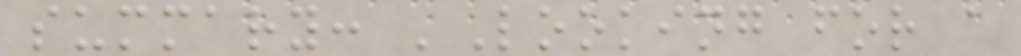summary: 'Looking for a
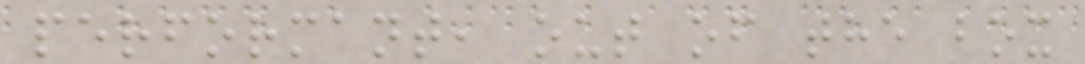performant, out of the box
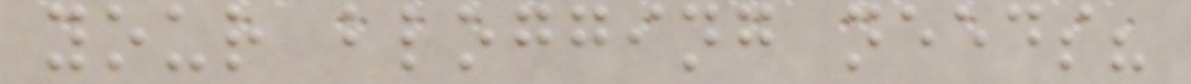your blogging needs?
